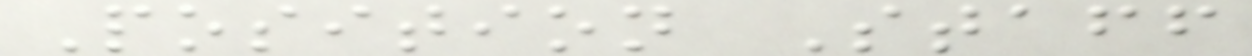Position Staff
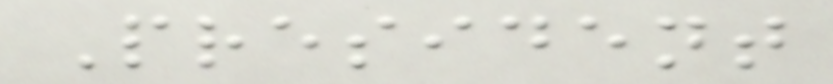President
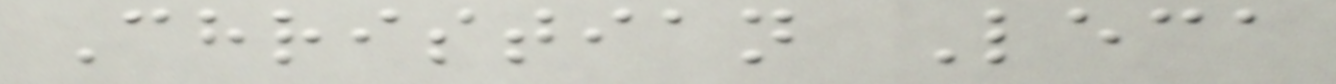Christian Leca
